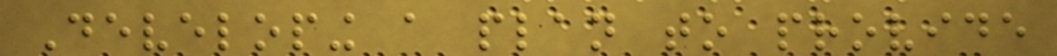Developing a plan to provide
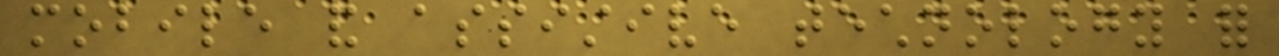mobile and assistive technology for
